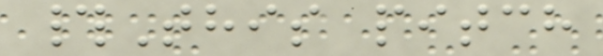#This pitch
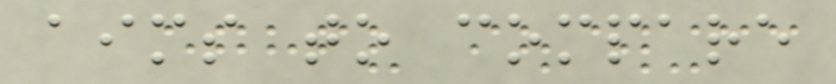aims to compare
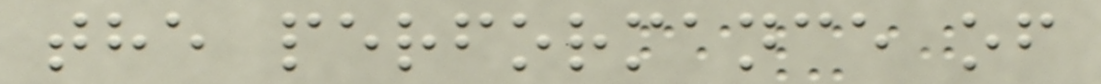the performance of
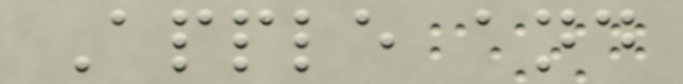Apple and
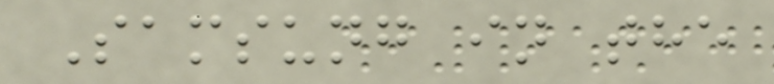Samsung in the
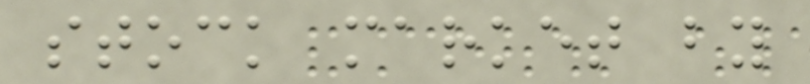stock market by
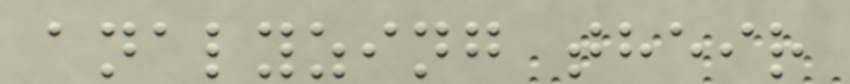analyzing their
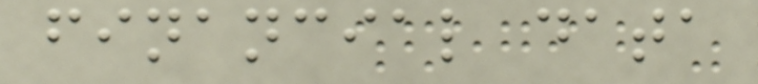financial data
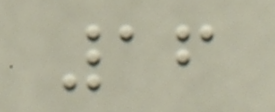16
